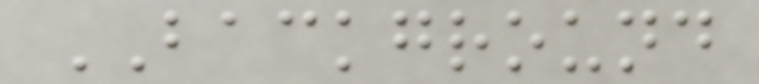BACKGROUND
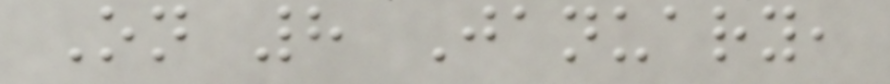On 8 January,
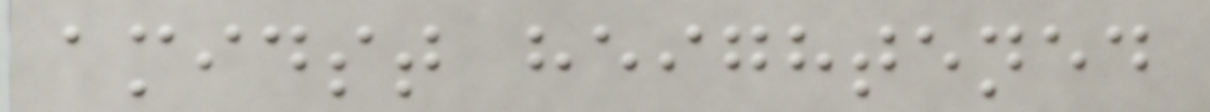amidst heightened
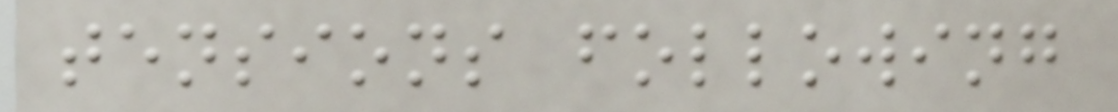tensions following
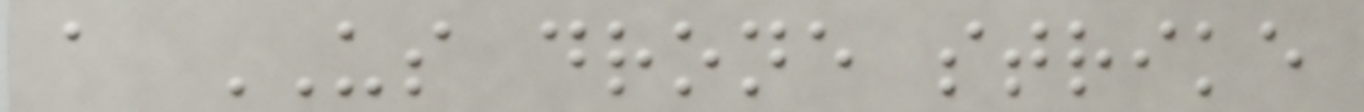a US drone strike
